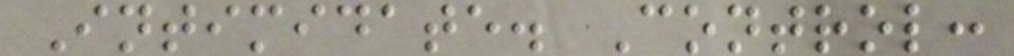Intimidate. Control:
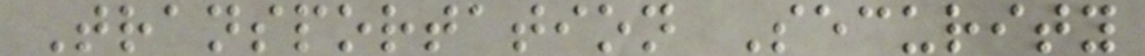Transportation Security
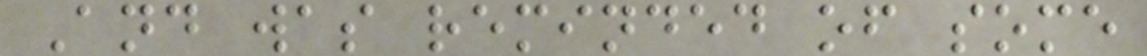And was reminded of some
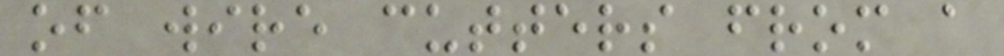of wire cutters from a
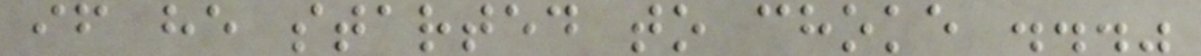if he started to choke ..."
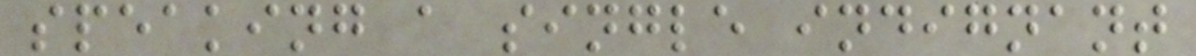speaking a single indignant
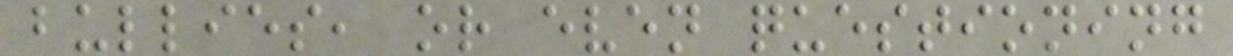bullies, or even questioning
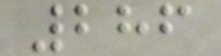286
